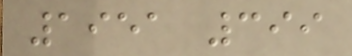1951 399
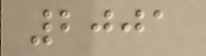2001
